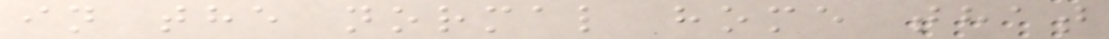in the normal home that
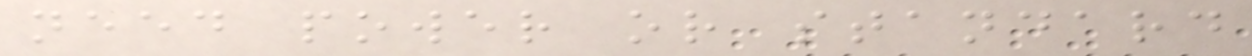need power or standard
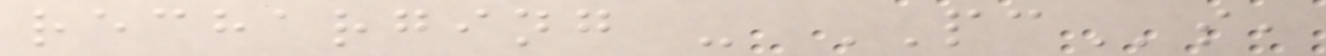recharging - PCs,
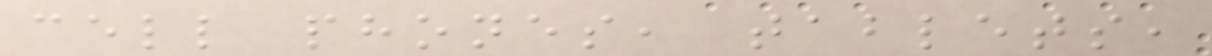cell phones, tablets,
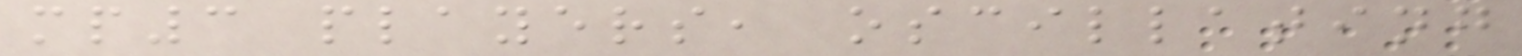mp3 players, oscillating
